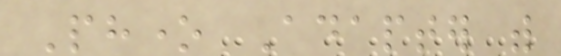Phone Adapter with
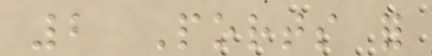2 Ports for
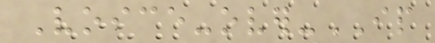Voice-over-IP
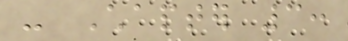- Chapter 3:
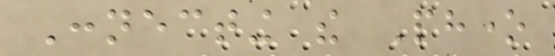Connecting the Phone
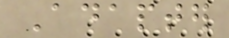Adapter
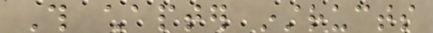This chapter instructs
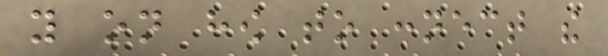you on how to connect the
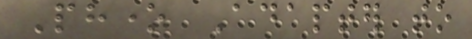Phone Adapter to
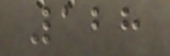128
